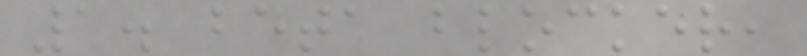1. beta blocker,
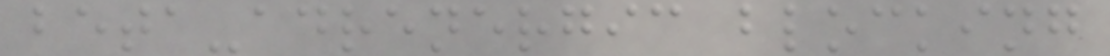beta-adrenergic blocking
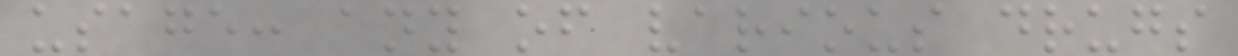usage: any of various drugs
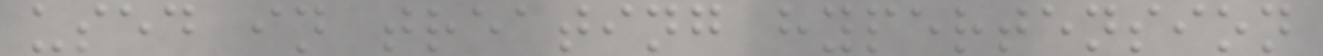used in treating hypertension
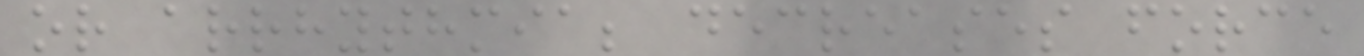or arrhythmia; decreases force
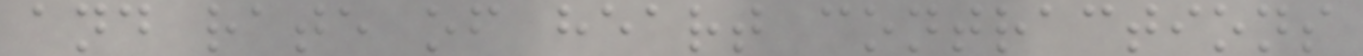and rate of heart contractions
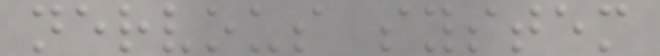nervous system
